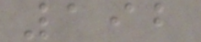192
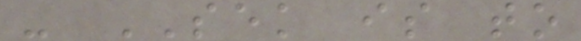- SEK is to
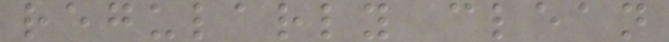regularly clean
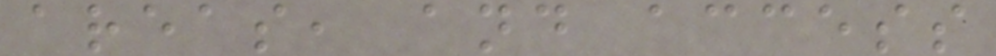areas, and access
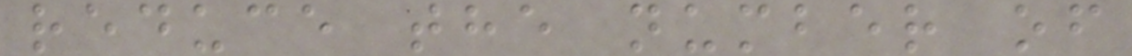reduce the number of
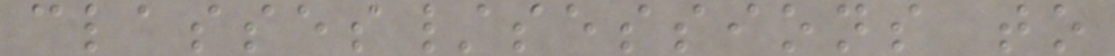classes/sessions to
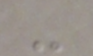-
